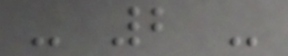- 2 -
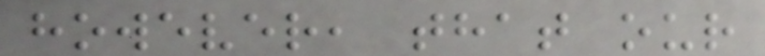however, that our
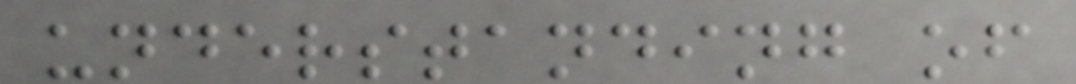understanding of
